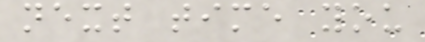next time you
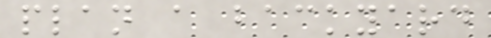plan a backyard
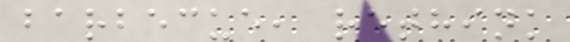barbecue, rethink
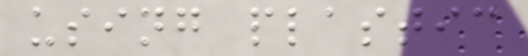using plastic
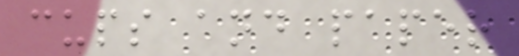cups and paper
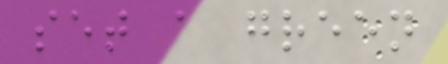set a green
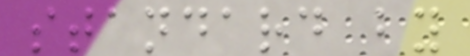standard by
